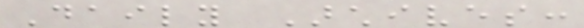Daily Archives:
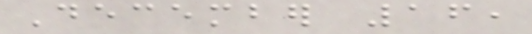December 16,
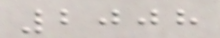2008
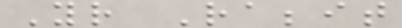Your Rabbit
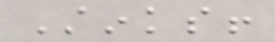Stinks!
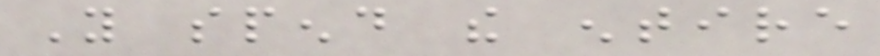You spend the entire
